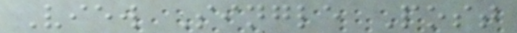View Single Post
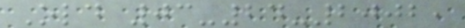Old 03-24-2002,
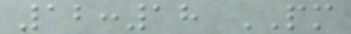12:18 PM
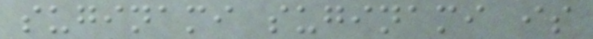suginami suginami is
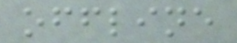offline
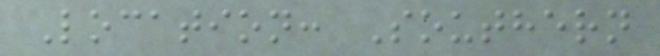Location: Southern
